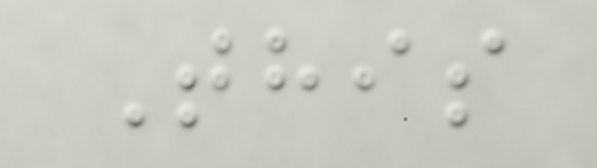This
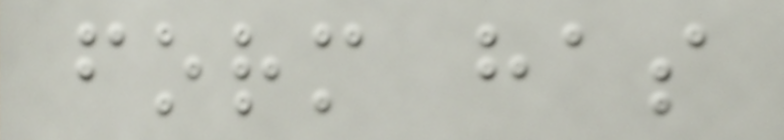form has
